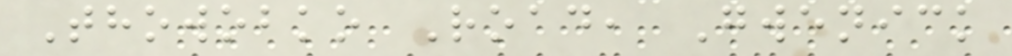Thowobko Road, Gwenick
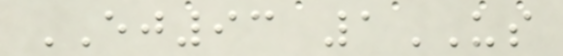EJ93 1US
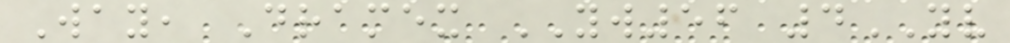Way, Dramex YW56 4YV
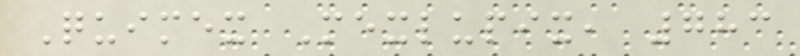Quimex Mexlupix, 783
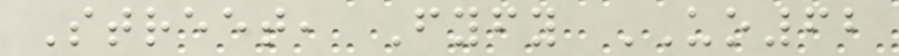Street, Fyfy UO62
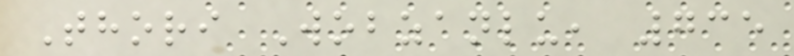Thori Wobzanlu, 735
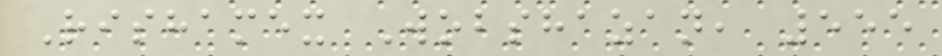Rishamex Wobshazan, 555
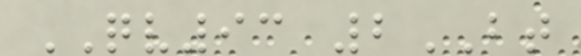QV93 2BT
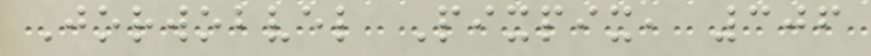Jorwobvel Pixpix, 306
